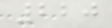220
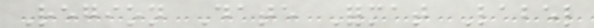Region Date Format Label
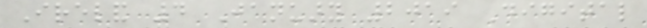Ireland 4 January 2019 Digital
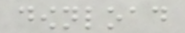download
